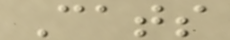Cats
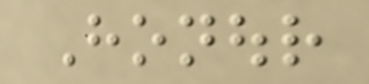Honour
